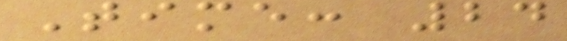Time: 24
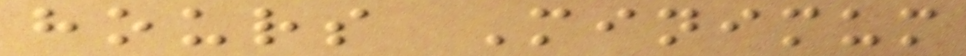hours Minimum
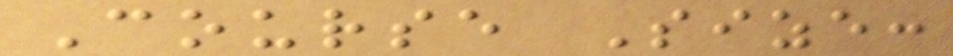Course Size:
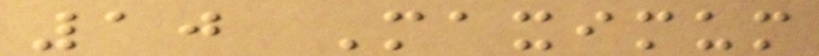10 Maximum
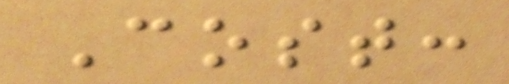Cost:
